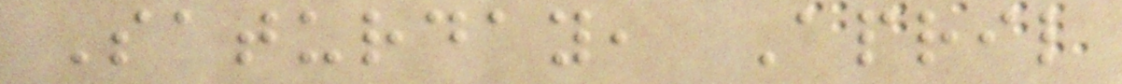Saturday, April
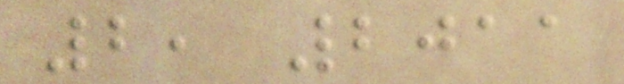2, 2011
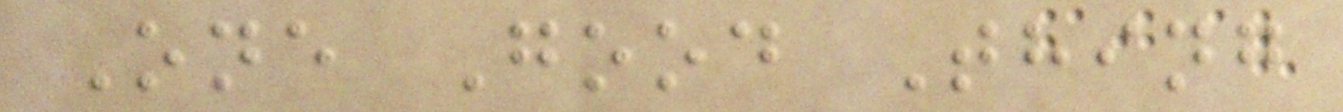One Good Thing
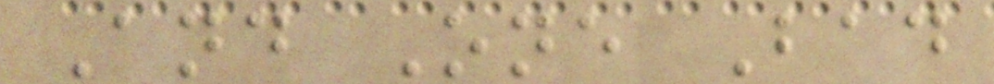And One Bad
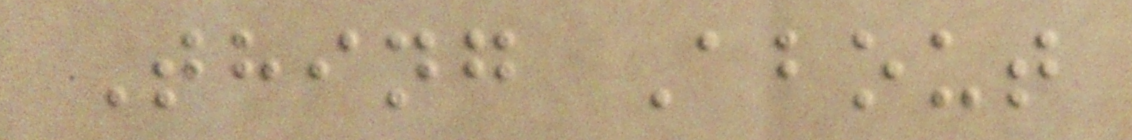Thing About
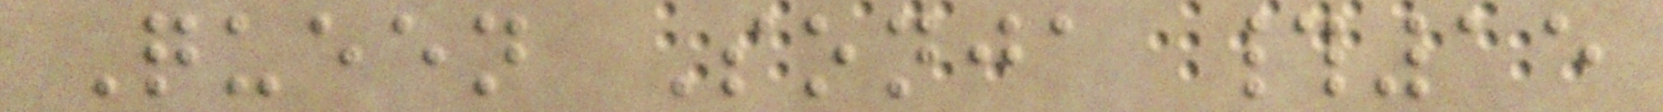Queen Sonja #15
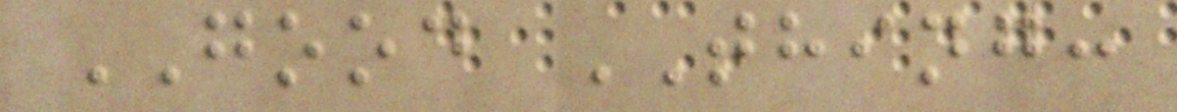GOOD THING:
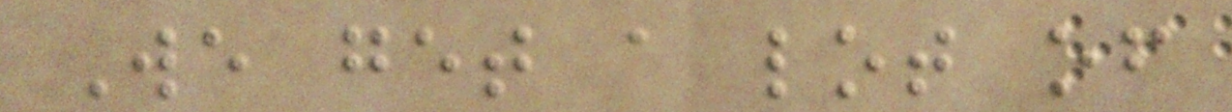We get a lot of
